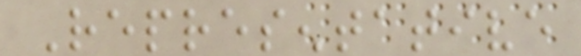Representative
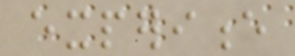experience
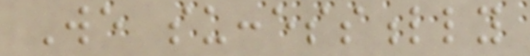We successfully
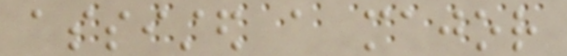assisted a major
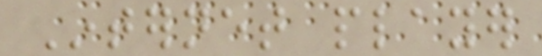Internet player
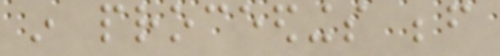in proceedings before
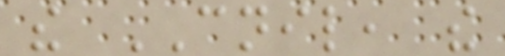the CNIL, the
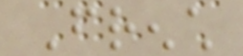French
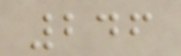246
